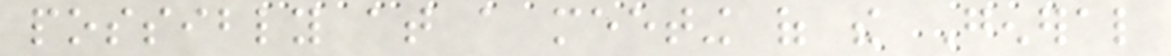possibly at a meeting of the General
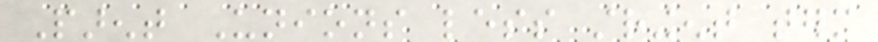Parent Unions less stringent term
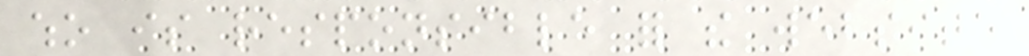who is responsible for the website
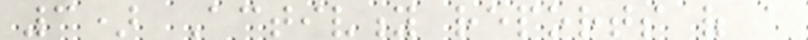3) Activity reports of a
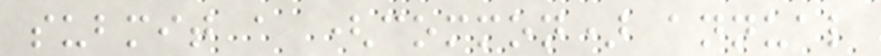submit a (common) annual
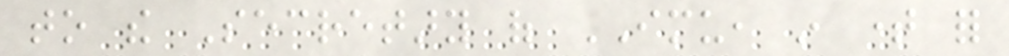to the Secretary of IMU, in time for
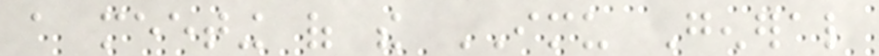a meeting of the IMU General
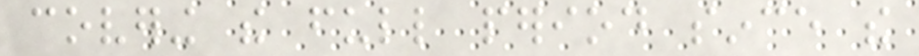covering the full period since the
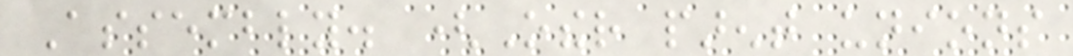Assembly. (Other parent unions
